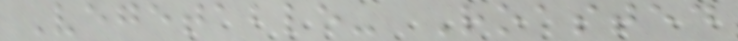Vegetable- Roasted
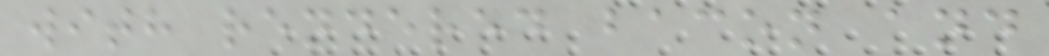with rendered bacon and
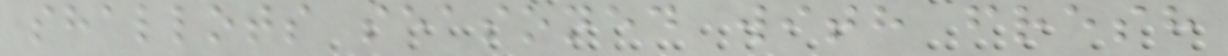shallots seasoned with fresh
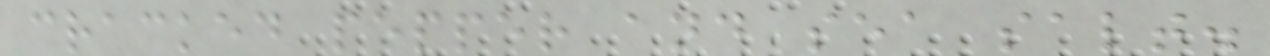cracked pepper and sea salt.
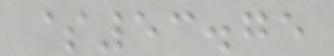$53.75
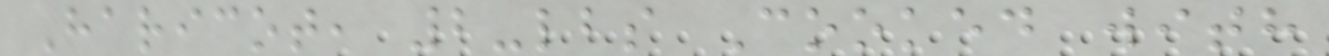Haricot, 2-lbs Cooked with
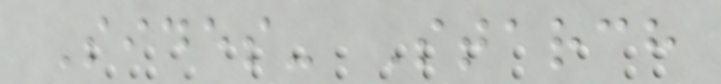Sides- Starch
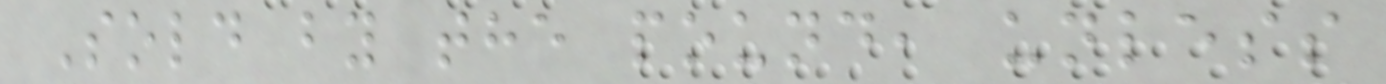Sold by the pound, unless
